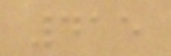415
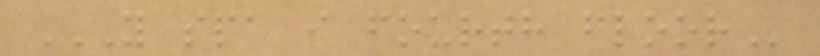Y SPA I FOURTH FLOOR
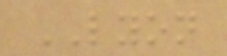LYON
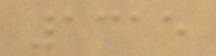1315
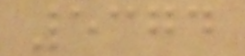5374
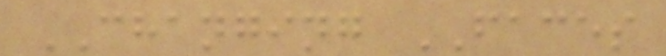CHANGING FACES
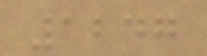1247
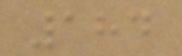184
